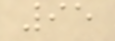95
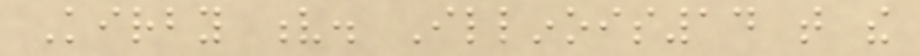Kirby v. Illinois14 that the
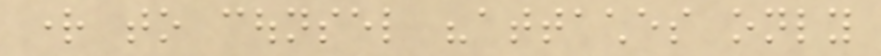right to counsel "attaches only
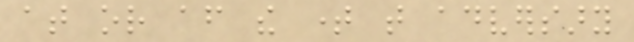at or after the time that adversary
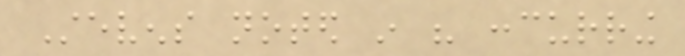Stevens noted in his concurring
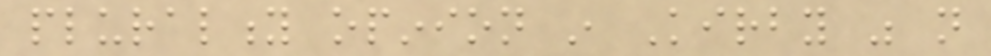plurality opinion in Kirby was not
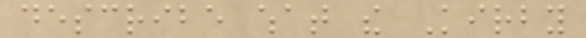describe what the Kirby
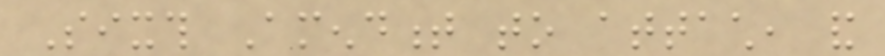Sixth Amendment to attach, and
